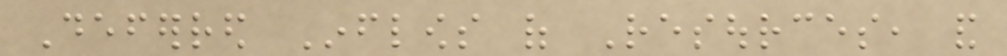Deferred Inflows of Resources, and
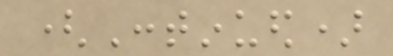(Continued)
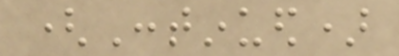(Continued)
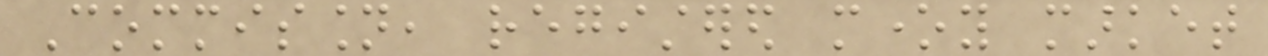Commission, registered money market
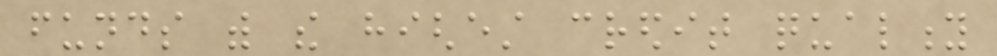funds with the highest credit quality
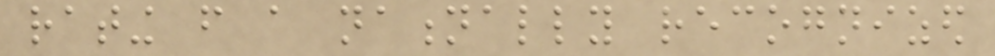rating from a nationally recognized
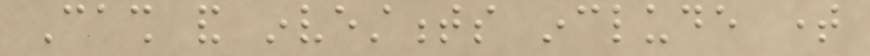Cash and investments include time
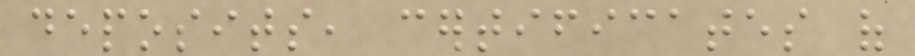deposits, certificates of
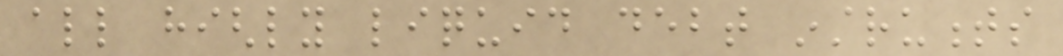all highly liquid debt instruments
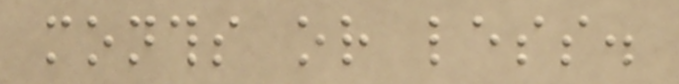months or less.
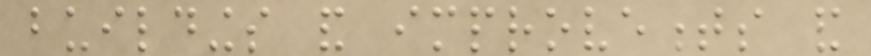buildings and improvements and
